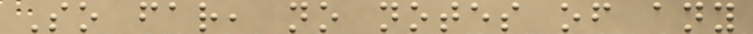So far, no notes of any
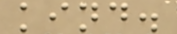kind.
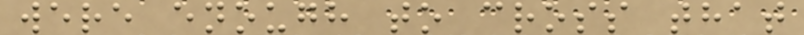were enough to cross that
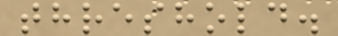threshold.
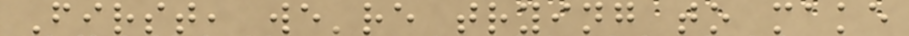First, we're trying to make
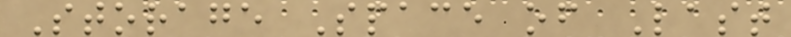Storage Space of Last
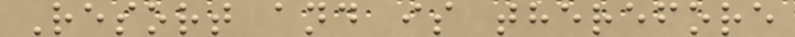Resort and is therefore
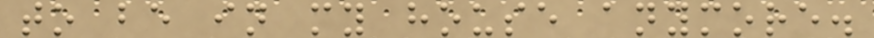to be in my house anymore.
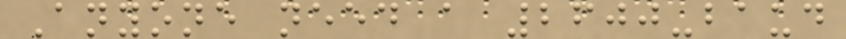Anyone need a 2600-baud
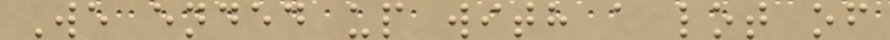We ended up with a lot of
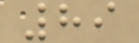89
